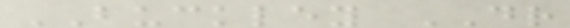BUCKLEY DR
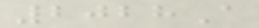2028A
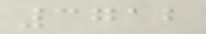3712
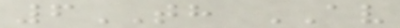6TH AV
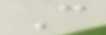C
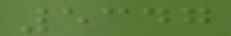5347
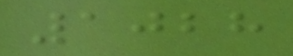1028
